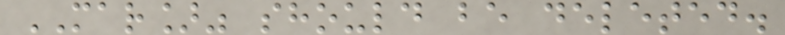MAR]" should be deleted.
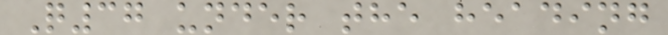Q37 under the heading
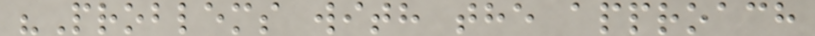"Problems with the approach
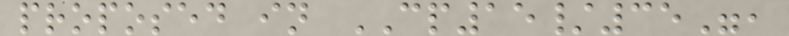proposed in CP15/35",
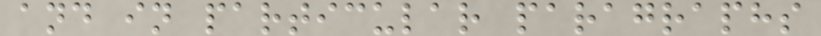and in particular paragraphs
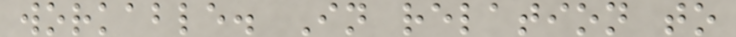workable. In relation to
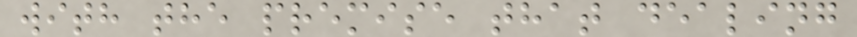with the premise that dealing
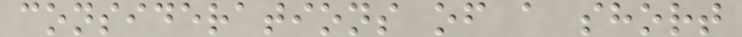considerations of a short
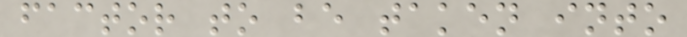factor to be taken into
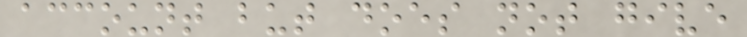account but does not give
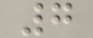7
